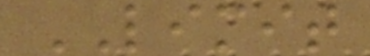LIMIT
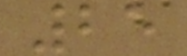25
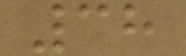38
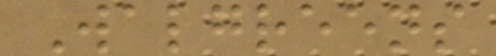Walgreens
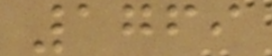1769
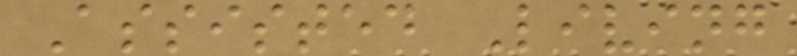Assisted Living
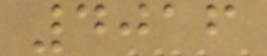4016
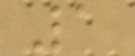1
